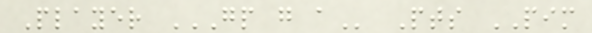Player GP G A Pts PIM
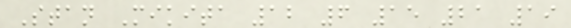Stan Mikita 12 6 15 21 19
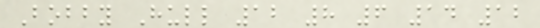Bobby Hull 12 8 6 14 12
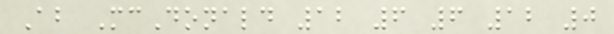Ab McDonald 12 6 6 12 0
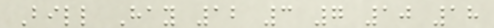Bill Hay 12 3 7 10 18
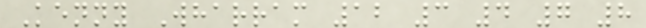Kenny Wharram 12 3 4 7 8
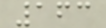163
